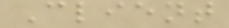Client
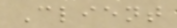Client
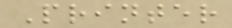Printer
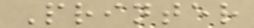Printer
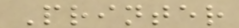Printer
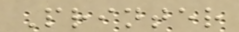Printer
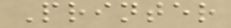Printer
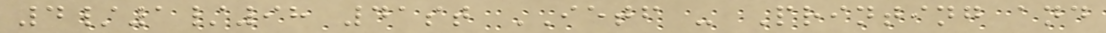4/1/98 41st IETF - Printing and
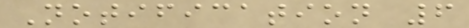Notification 6
